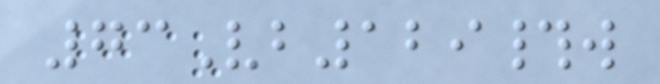73Vb129#w
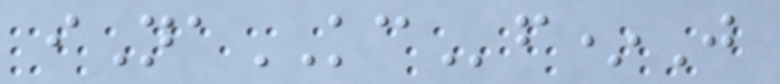iNaKCf*J
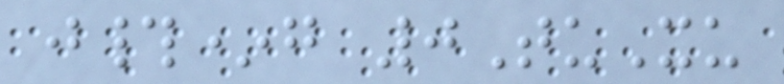j#*g 0TuXu
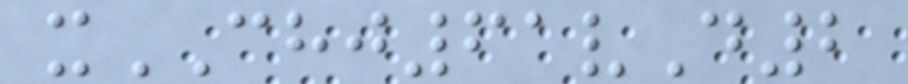xCHJ61vD2
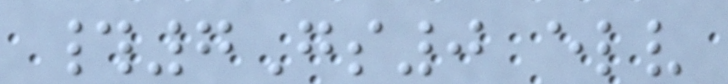#7Gs0 elv
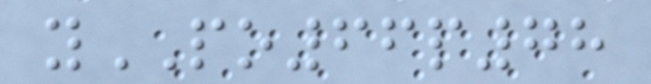yPO66p78
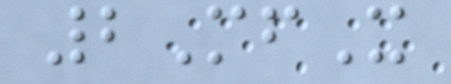2MfX
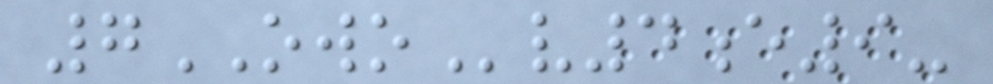7OWOv4e9-
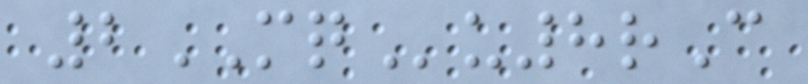2MQu8rC
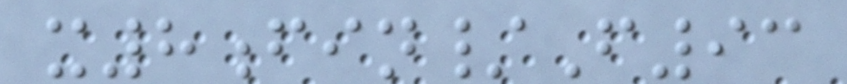x8fin/F93
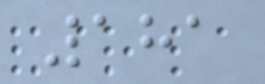181
